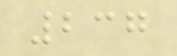237
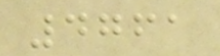4761
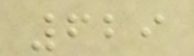629
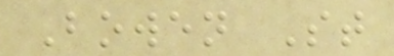Bowen St
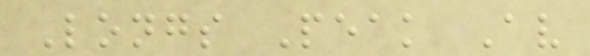Longs Peak Av
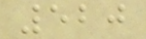520
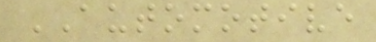AUTOMOTIVE
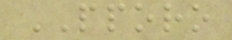PPORO
